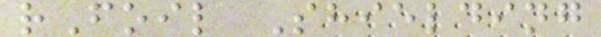rFoil Shielding
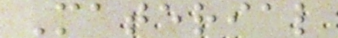Material
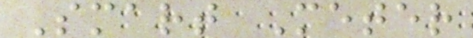Smart Meter
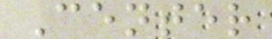Center
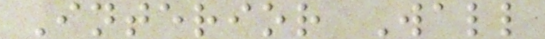Interior Wall
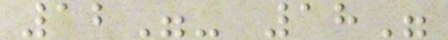12"- 18"
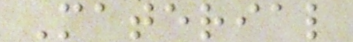Material
